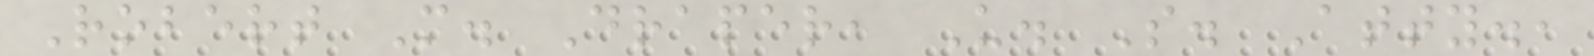Robert M. Draper, U. S. Atty.,
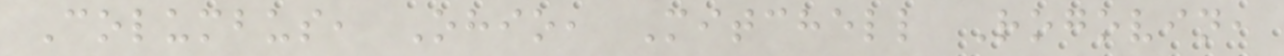Columbus, Ohio, Mitchell Rogovin,
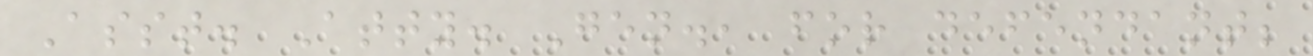Asst. Atty. Gen., for defendant;
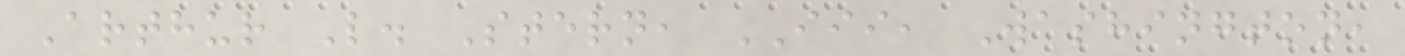Arthur L. Stern, III, Washington,
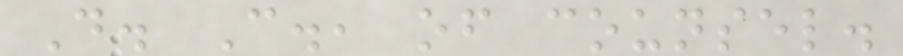D. C., of counsel.
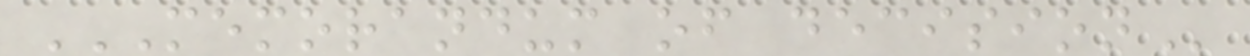MEMORANDUM OF DECISION
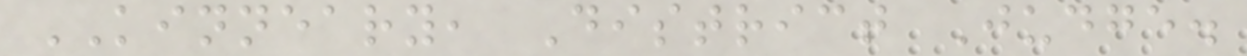KINNEARY, District Judge.
